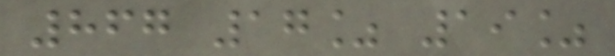867 17% 19%
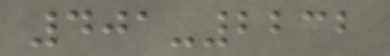401-2232
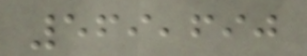569,690
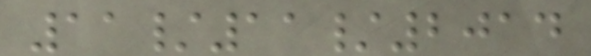11/11/2014
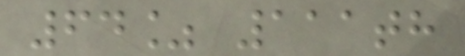64% 111th
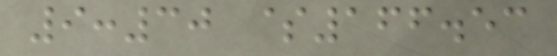9:30 $166.53
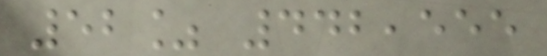52% 442,555
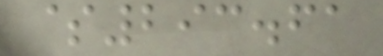$293.61
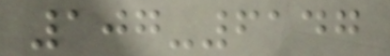107-6147
